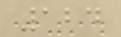124
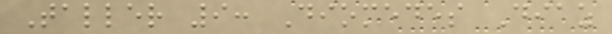Taller 9: Diomedes Diaz
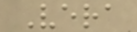Vera
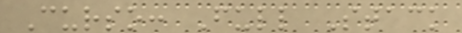Curso: Full Stack
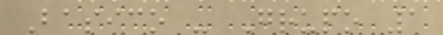Basico - Grupo 1
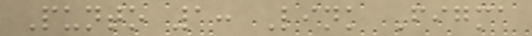Punto 1: Link Figma
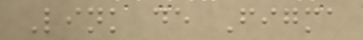Link de Figma
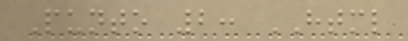Punto 2: HTML
